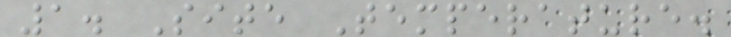1. Site Temperature.
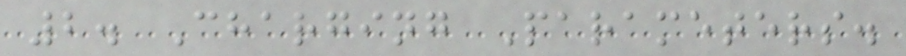2. Charging Parameters.
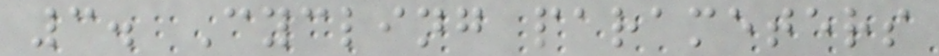3. Cycling parameters
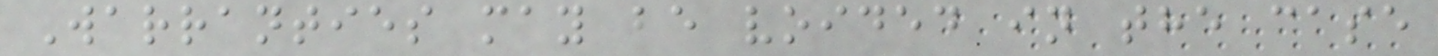Warranties may be voided in the case
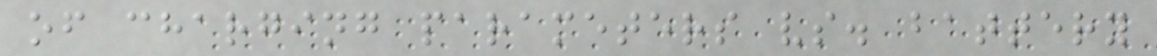of charging parameters vs. battery
